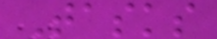Tasks
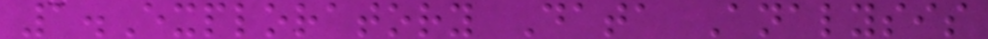1.Exploratory Data Analysis
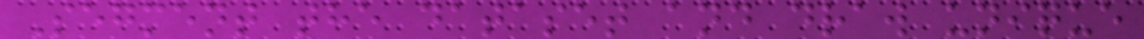Segment the dataset and draw unique
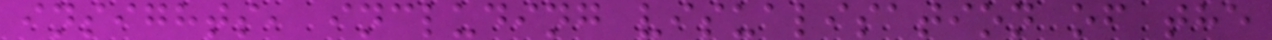insights, including visualisation of the
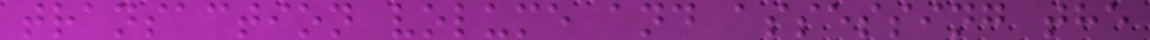transaction volume and assessing the
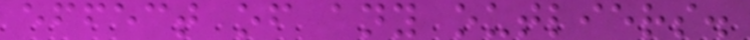effect of any outliers.
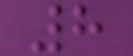8
